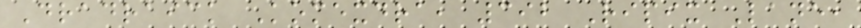Dradraick Komexdra, 392 Ripix Lane,
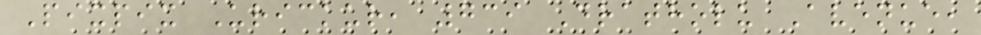Pixpix Urickur, 739 Dratholu Avenue,
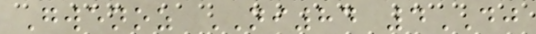Gwenoz NI84 4DJ
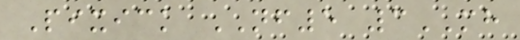Pixick NF5 3MH
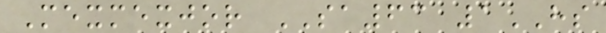Mexmexjor SA63 1HS
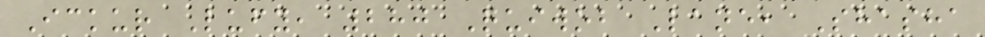Ickur Lufy, 280 Quiwob Lane, Shasha
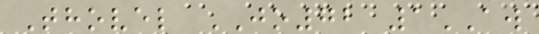Thovel JO72 1AW
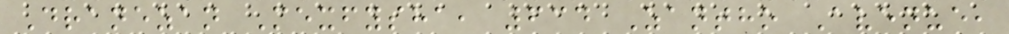Dranezan Mexfysha, 634 Zantho Avenue,
